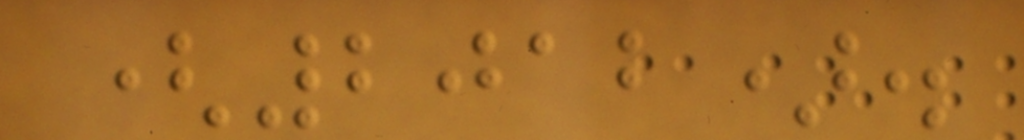(2012).
